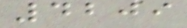4209
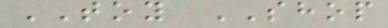TOY SHOP
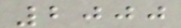2000
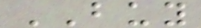BUY
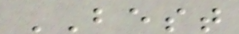BEST
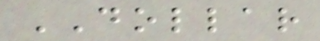DOLLAR
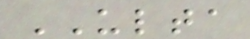ULTA
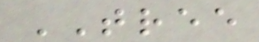TREE
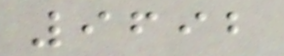9692
